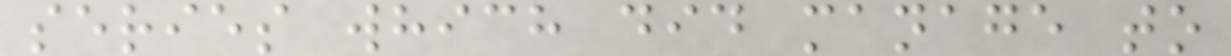series which did manage to
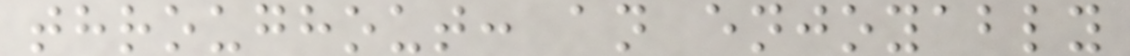throughout: an enjoyably
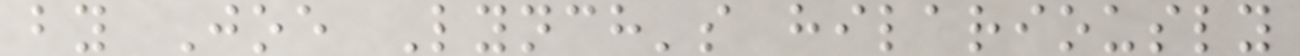by Joe Lynch's hilariously
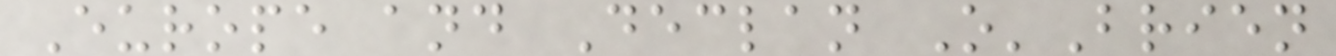Europe and Declan O'Brien
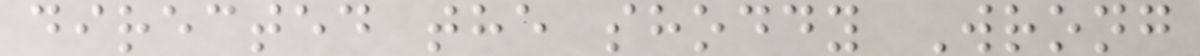directed the shoddy Wrong
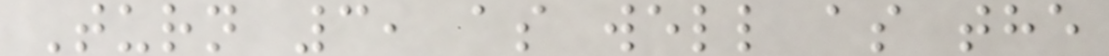Turn 3, as well as the
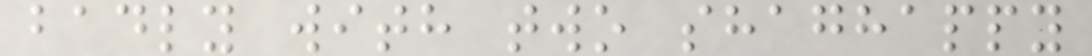badly with two shaghappy
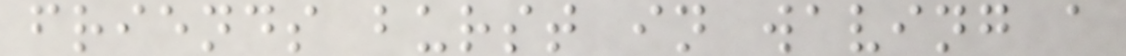friends burst in waving a
